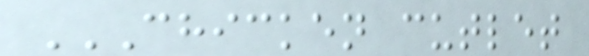CHICKEN CUTLET
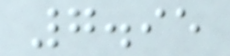7.95
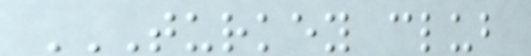TURKEY CLUB
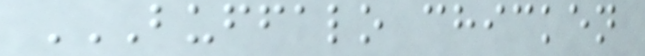BUFFALO CHICKEN
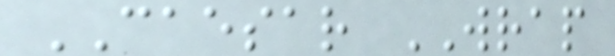CAESAR WRAP
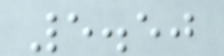5.50
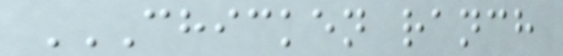CHICKEN RANCH
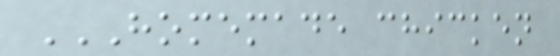HOMEMADE CHICKEN
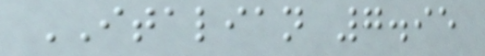ITALIAN 7.95
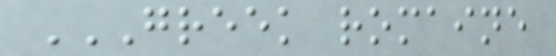GREEK ROMAINE
